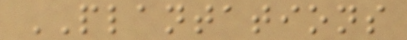PLANTATIONS
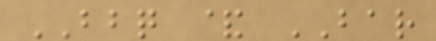BBQ & BAR
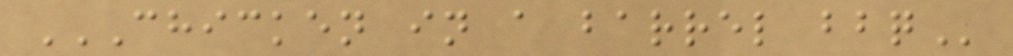CHICKEN IN A BARREL BBQ
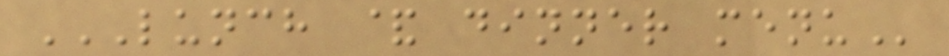LUNCH & DINNER MENU
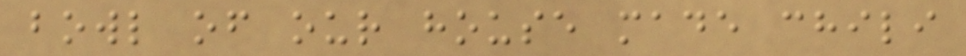bowl of our house made chili
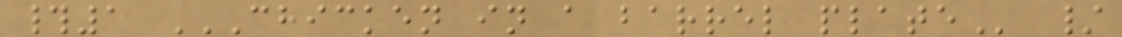#1 CHICKEN IN A BARREL PLATE /
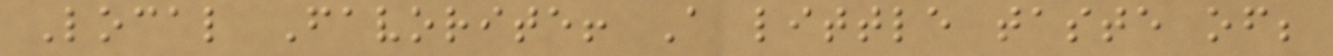Local Favorite! A little taste of;
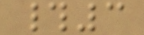#3
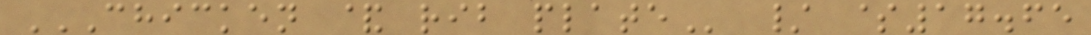CHICKEN & RIB PLATE / $17.65
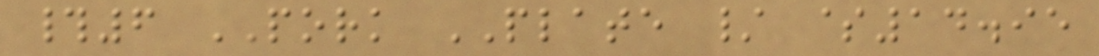#6 PORK PLATE / $14.95
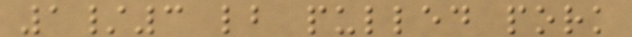1/3 lb pulled pork
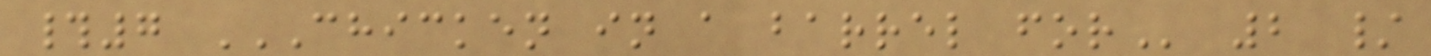#7 CHICKEN IN A BARREL FOR 2 /
